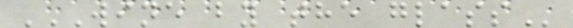WINE BY THE GLASS
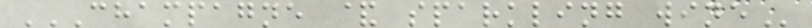CHAMPAGNE & SPARKLING WINE
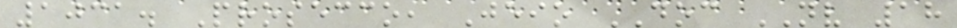1031. Prosecco, Jeio DOC NV 18
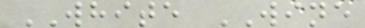WHITE WINE
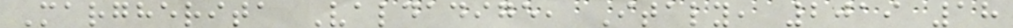Margherita Valdadige, Italy, 2019 18
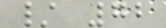/ 72
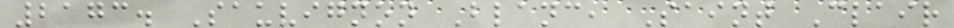2173. Sauvignon Blanc, Saint Clair
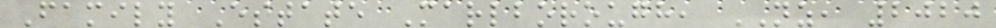Family Estate Marlborough, NZ, 2020
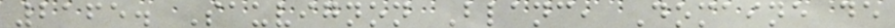2165. Sauvignon Blanc, Domaine de
